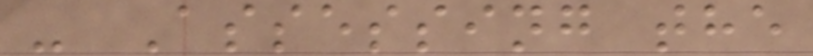- Assessing the
